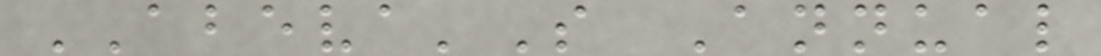ABEVA'S Annual
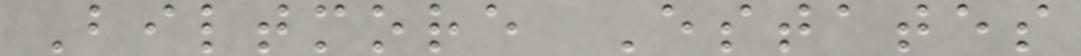Biltmore Estates
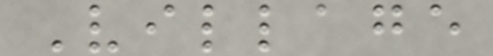Village
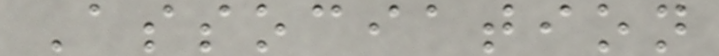Association
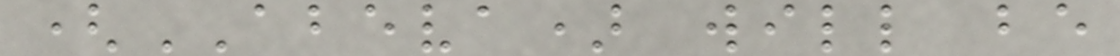(ABEVA) will be
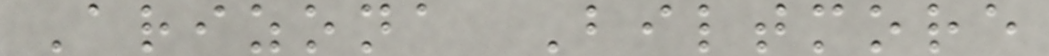Arizona Biltmore
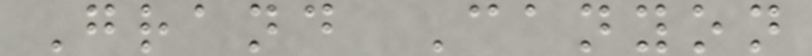Grand Canyon
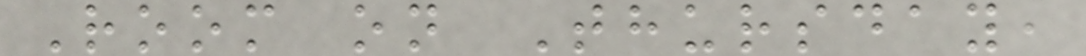Room on Thursday,
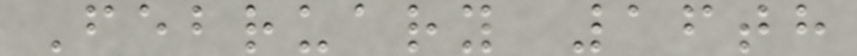February 16th
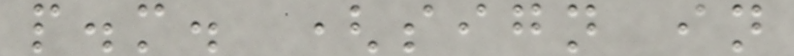p.m. (sign in
